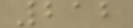212
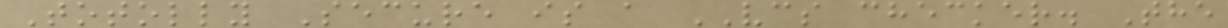Totolly Secure is a VCS checker. The
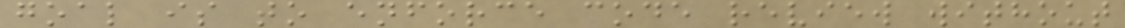goal is to enforce code review without
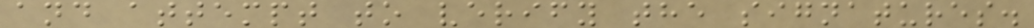and attempt to verify the signatures.
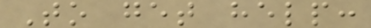To get help:
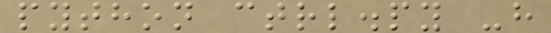python ctrl.py -h
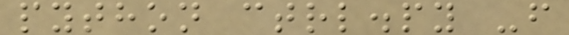python ctrl.py -f
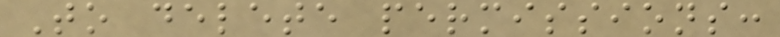To delete permissions:
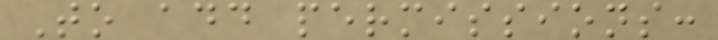To add permissions:
